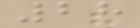28
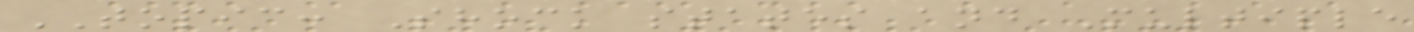TOPIC: Shock states and Multiple
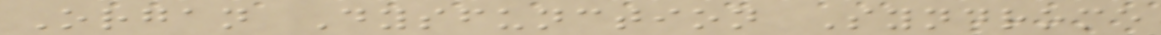Organ Dysfunction Syndrome
